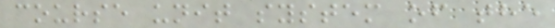course unit system of the
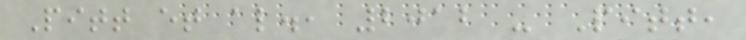Pitt et al., 2012 - Pitt,
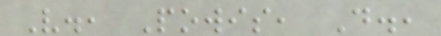V., Powis, D.,
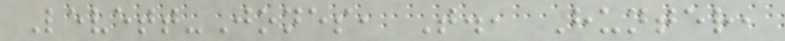Levett-Jones, T., Hunter,
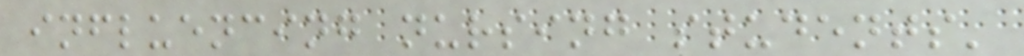influencing nursing students'
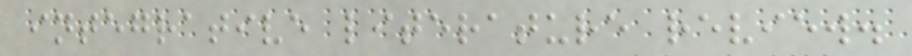integrative literature review.
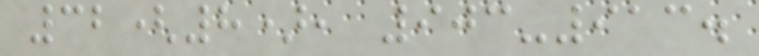32(8), 903-913.
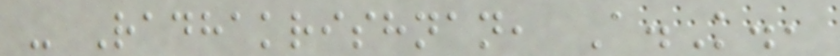- Radhakrishnan, A.K.,
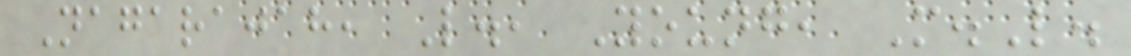Nagarajah, L., Young, M.L.
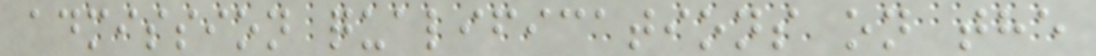admission qualifications on the
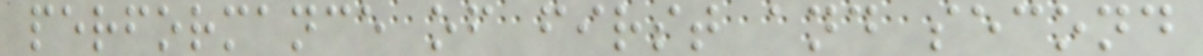performance of first and second
